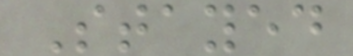Stayed
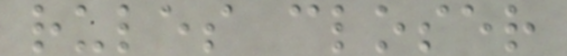rules closer
